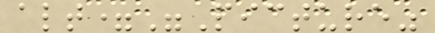alt="Picture"
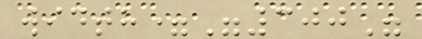width="300"
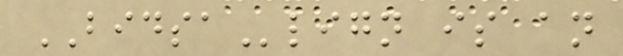BIDSAlign is an
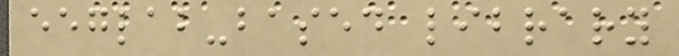eeglab-based library
